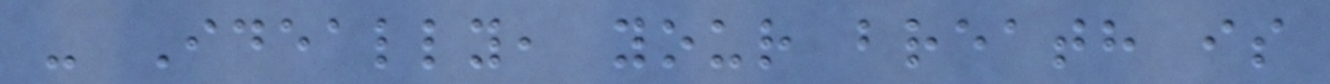- Ideally, your breath is
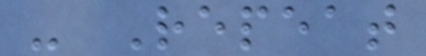- Repeat
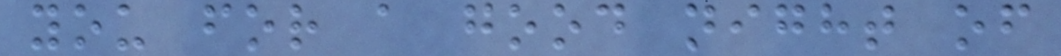you for a good night of
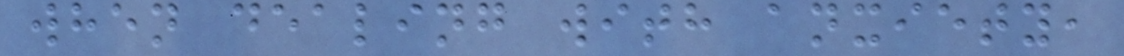when dealing with anxiety,
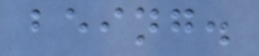being.
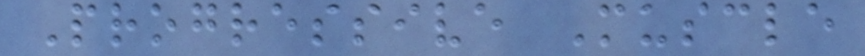Progressive Muscle
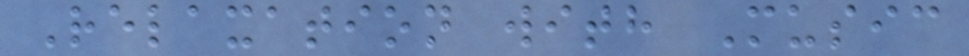Relaxation with Music
